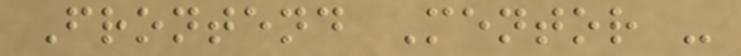Frontend Mentor -
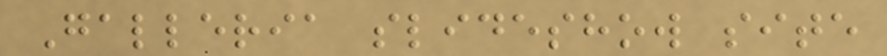Galleria slideshow site
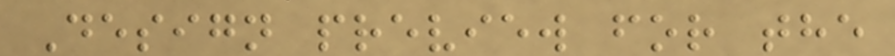Design preview for the
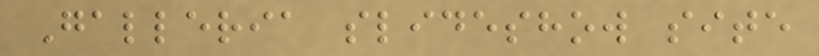Galleria slideshow site
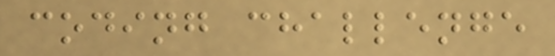coding challenge
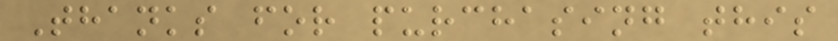Thanks for purchasing this
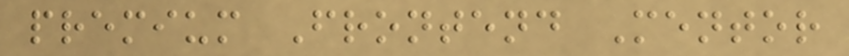premium Frontend Mentor
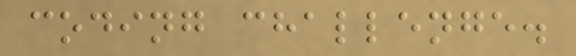coding challenge.
